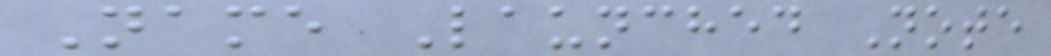Name Launched Note
